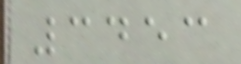3453
